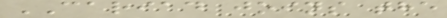CARIAD joins the
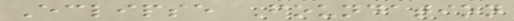Eclipse Foundation
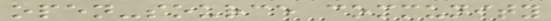open-source community
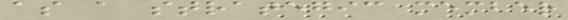as a strategic member
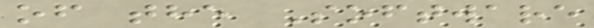of the Software
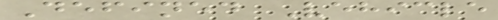Defined Vehicle
